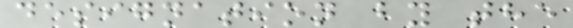designation by the
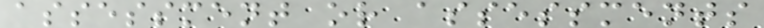assessment or assessments
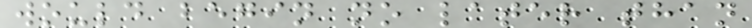would begin no later than
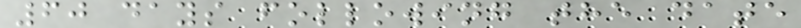60 days following the date
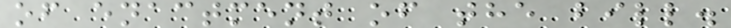of enactment of the bill.
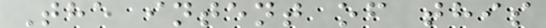The intent of this
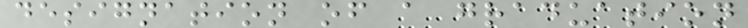designation of a graduation
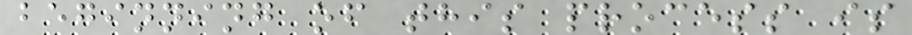beginning of this process is
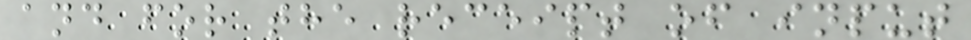and for the receipt of input
